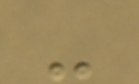-
